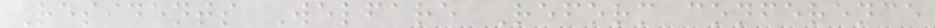Residents Welfare Reform conference
